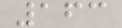163
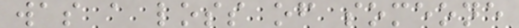was a loss of someone
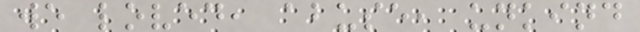we loved, abuse, unkind
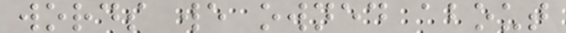words we owned about
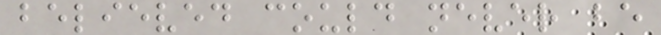believed could never be
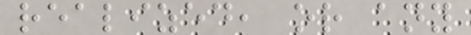realized, or any
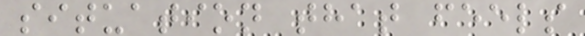situation that feels
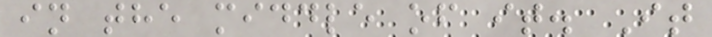in the middle of it. It
